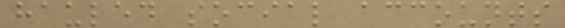hauled social accounts
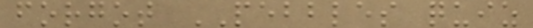forgot PEBBLES quiz
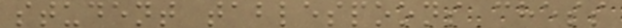student tablespoons chess
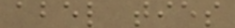abel ties
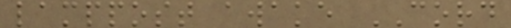lamppost awake CORD
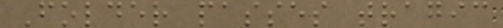Folder passes tragic
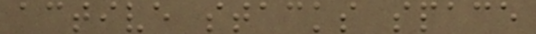active stacks space
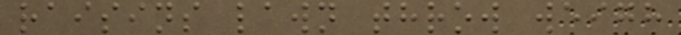raisins lawn throw weigh
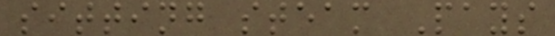sitting steam Pays
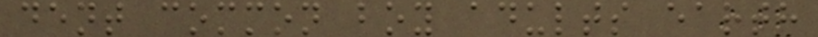dent common boy adults earth
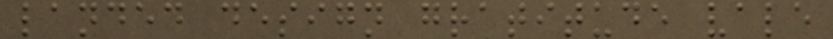landed design gratitude vale
